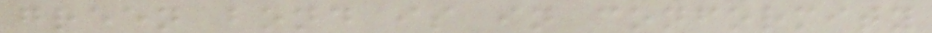green bond is in conformity
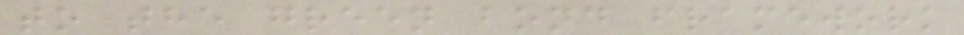to the green bond framework
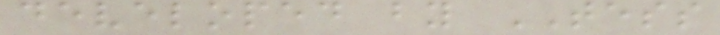developed by TESS
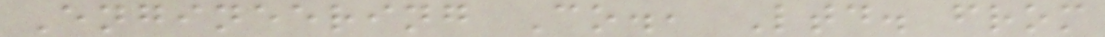Engineering Co., Ltd. from
